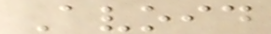Avoid
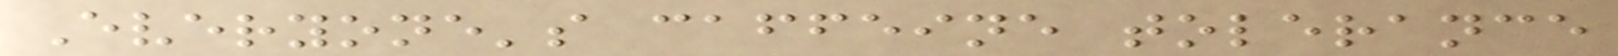Everyone's caffeine tolerance
